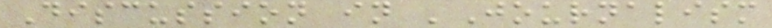Discussion in 'Journalism
